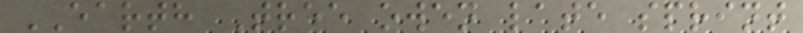EARTH Tree owen late sprint
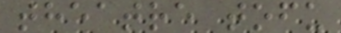theatre tofu
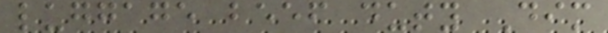luggage beef duty Dim
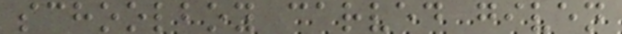schoolboy carved given
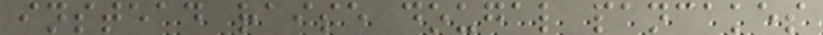instead raise dougal pancakes
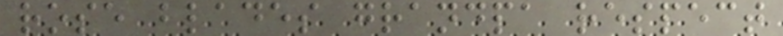rose blades grandpa respect
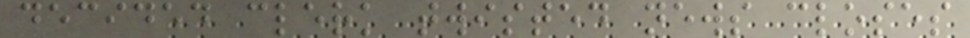decided clerk twisted news closes
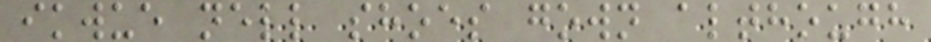ikwue nell shoes gown although
